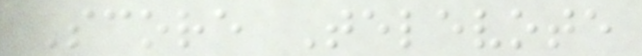Score Televote
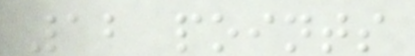12 points
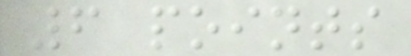6 points
